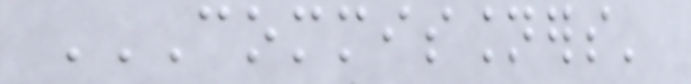COMMISSIONERS'
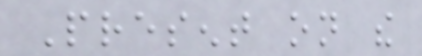Present on the
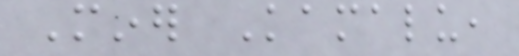Miner Kamalu,
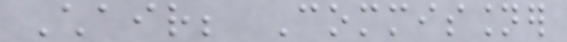Chair; Commissioner
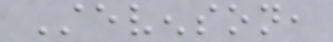Stevenson,
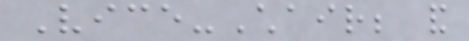Vice-Chair; and
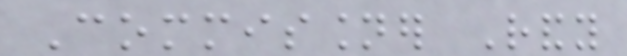Commissioner Randy
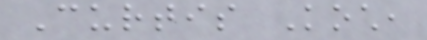Curtis Koch,
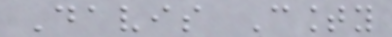Davis County
